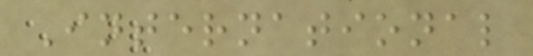International
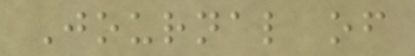Journal of
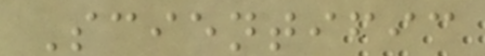Scientific
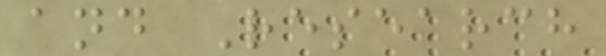and Research
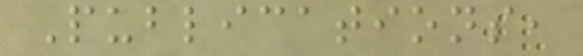Publications,
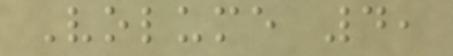Volume 4,
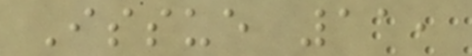Issue 11,
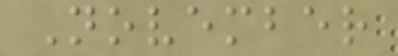November
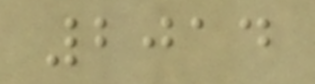2014
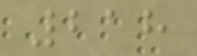218
